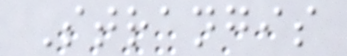Strangis
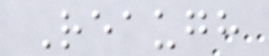Reaugh
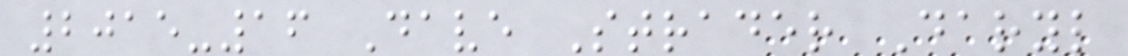2015-16 Dave Strader Daryl
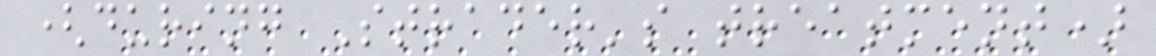(during Strader's treatment)
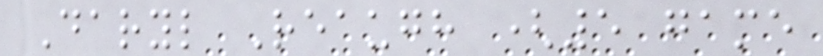Daryl Reaugh (5 game
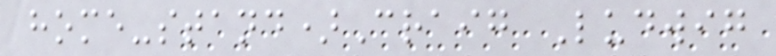home-stand)Craig Ludwig
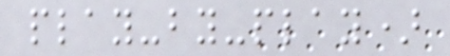play-by-play)
